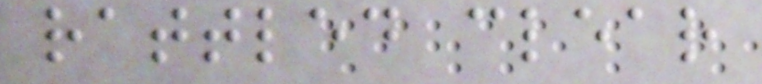rattled clear
